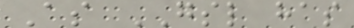As GSL has
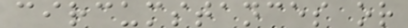circumstances or
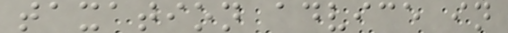taxation advice in
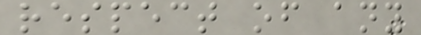respect of any
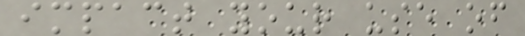impact your use of
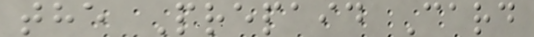the Prepaid Card
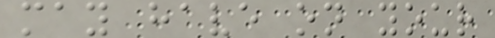may have on your
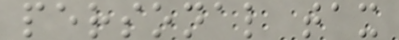personal tax
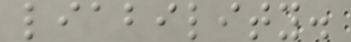liability.
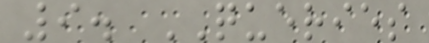9. QUERIES
